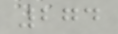274
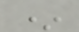*
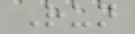Run
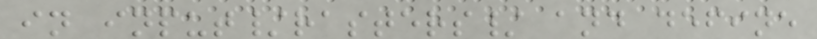in input/rasters/ and define
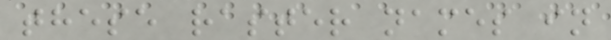these raster names in
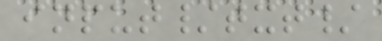input/txt/
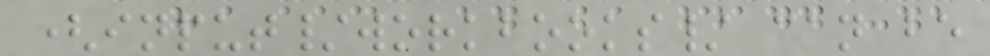(input/workbooks/ can be
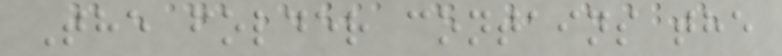The folder contains the
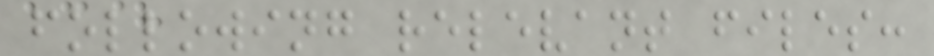following relevant files:
